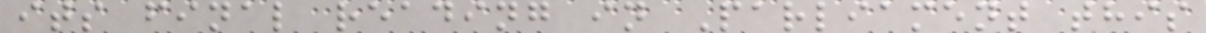its final reading in Parliament this
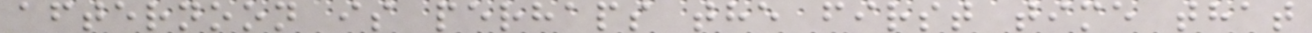afternoon is perhaps the first time that
